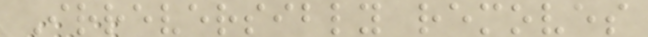Irreversibly removes
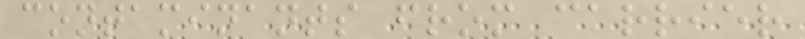contaminants from carrier
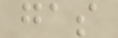gas
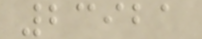23921
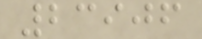23906
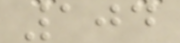104
